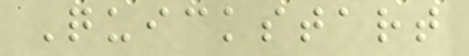Quickstart
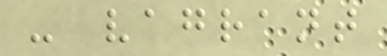- vagrant
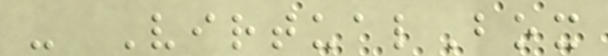- VirtualBox
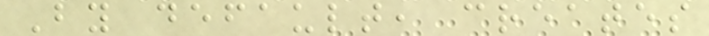By default, creates
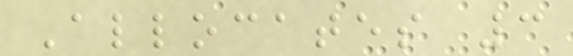Allocates 3
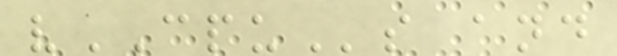vCPUs and
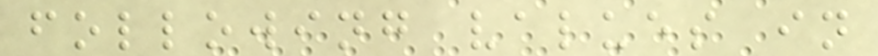following values in
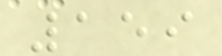159
